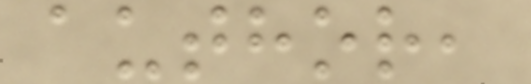author,
